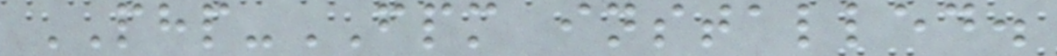PHP-FPM installed.
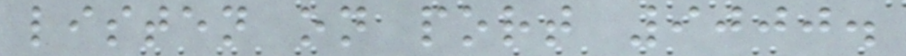listen on port 9000.
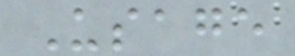Usage
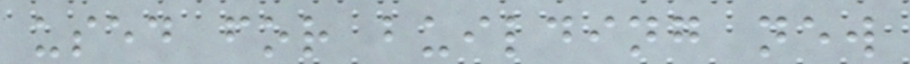used for building new
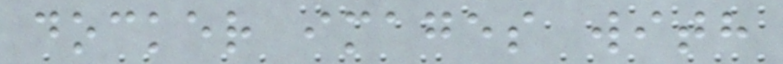docker images with
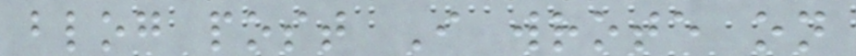blog post I wrote on
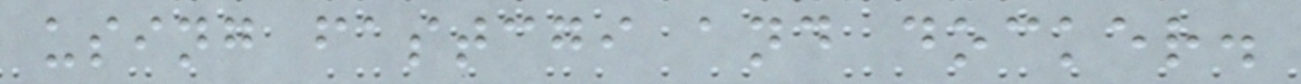using fastcgi and docker.
